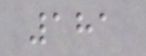181
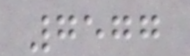7577
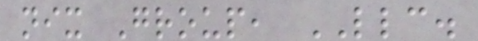nix Group, LLC.
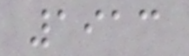1913
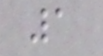1
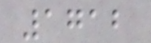1712
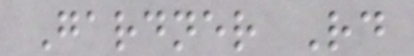Gardner Rd
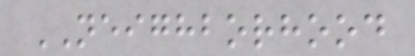NEIGHBORHOOD
